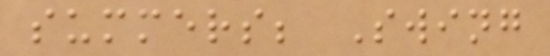summers; Swing
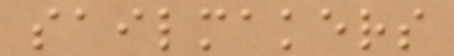sailmakers
